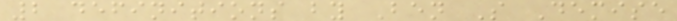2 definitions by Ben S Demise
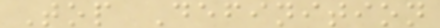Top Definition
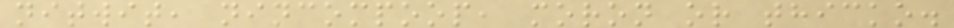nitwit, nincompoop, moron or thicko.
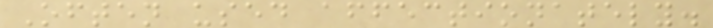Often used affectionately.
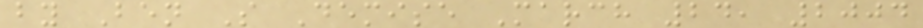by Ben S Demise March 24, 2004
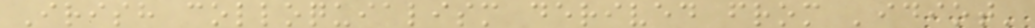Irish colloquialism derived from 'idiot'
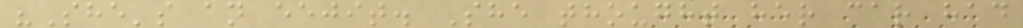"She's an eejit. She thought her car had
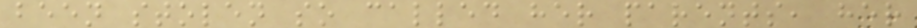been stolen so called her parents, her
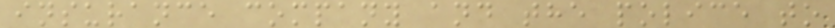insurance company and the police to
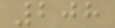208
